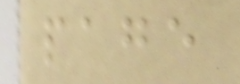page
